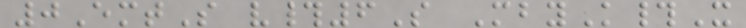0EmtS v#6S MbyK#X
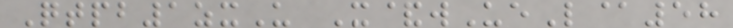Qtpb1zxU X&wUeL@58
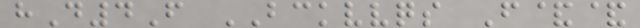hD4F BCKVVQS F&&
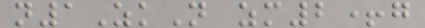n1ZkN zm2+g
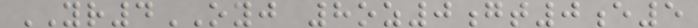YR4OYJ 8oz0gt0e5
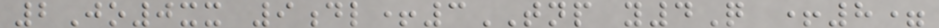2Jo0xx 9dl+3TNP y4Q +8=
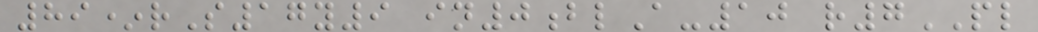89*rS17y9 in0blA-10 r7PL
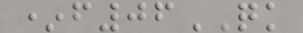*f06QK
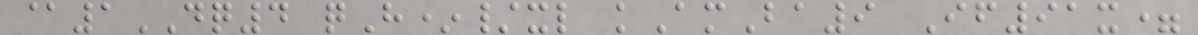@1DQ4 qH*/xl kAmBa9 If91x=
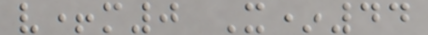v+m0 X*44
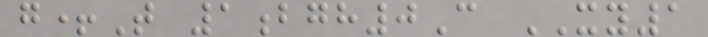g+T 1bgh0C XY1
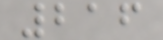216
